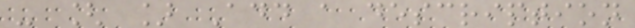- [ ] Add a description
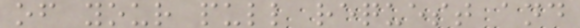of your pull request and
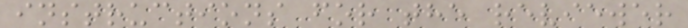instructions for the reviewer
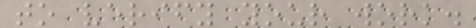to verify your work.
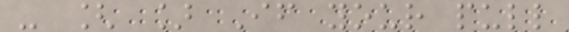- [ ] If your pull
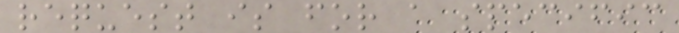request is for a specific
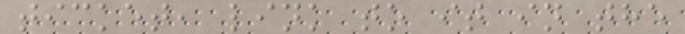ticket, link to it in the
